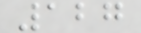127
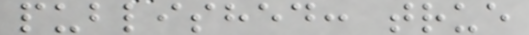published: true
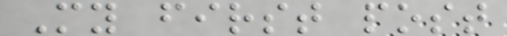My first post
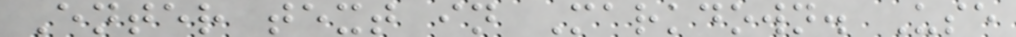Enter text in Markdown. Use
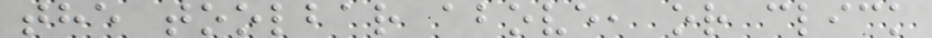the toolbar above, or click
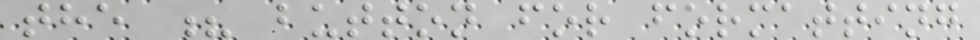the ? button for formatting
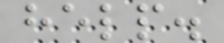help.
